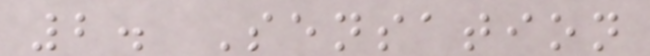2. Sensation
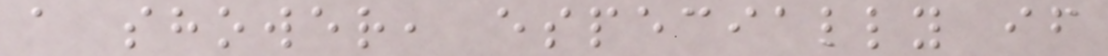a shower, especially if
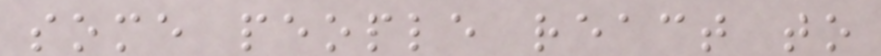some people react to
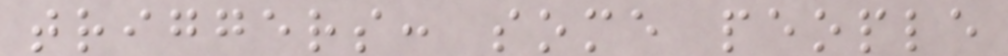triggers: some people
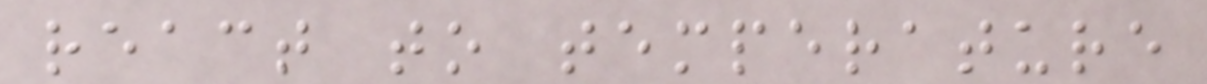react to temperature
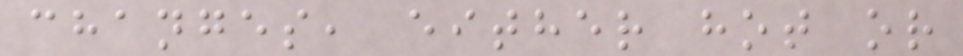changes, either hot or
